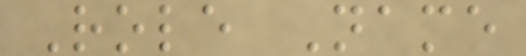Role Name
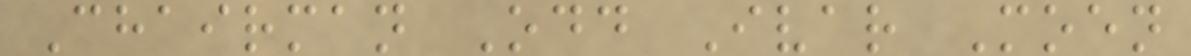Chairman Odd Ivar Moen
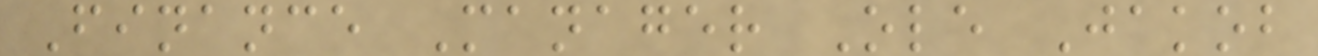Finance Manager Ole Jakob
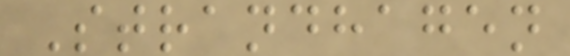Strandhagen
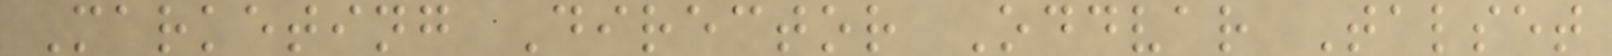Marketing Director Oddvar Talset
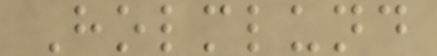Holmlund
